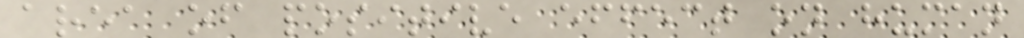area of positive effect on human
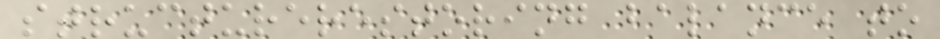structurerestoring balance to
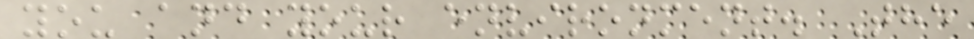you and your environment. The
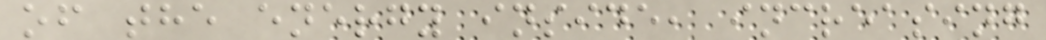of the energy inside, increasing
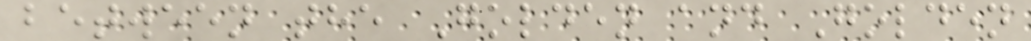between the Golden and Golden
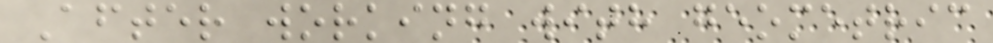After working with geometric
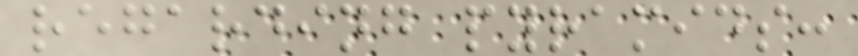regarding pyramids:
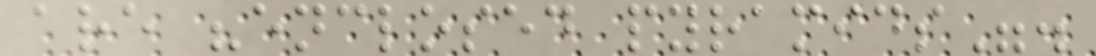are "enclosed pyramids".
